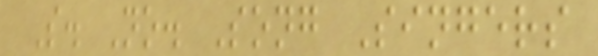S. No. Song Singers
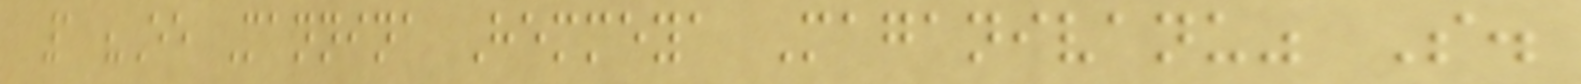1 "Ee Mannina Hemmeya Maganivanu" S.
